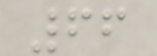66
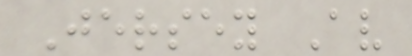Jersey Av
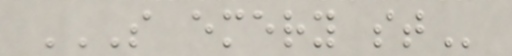S EMERY ST
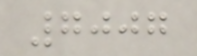7007
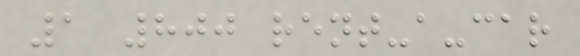1 800 rent-a-car
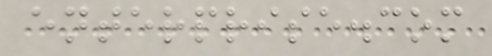enterprise.com
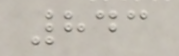843
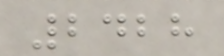2428
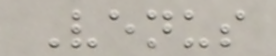Venus
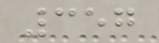357
